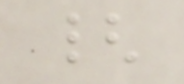{
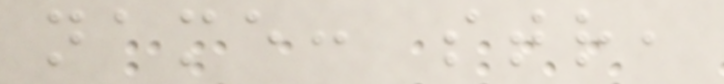name: str,
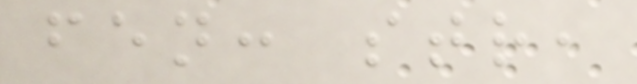fen: str,
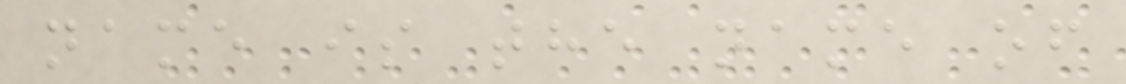name is the name of
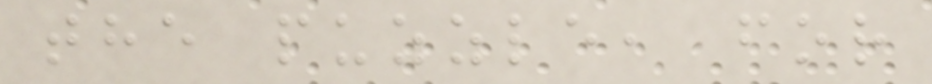the puzzle, for
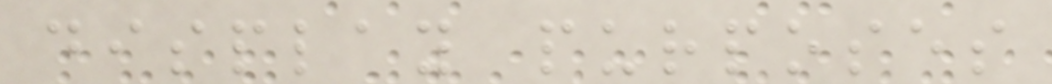display purposes
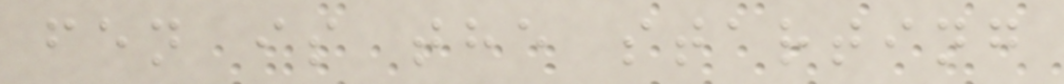fen is the starting
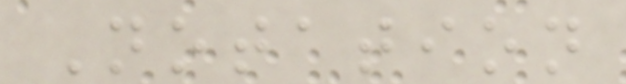Notation
